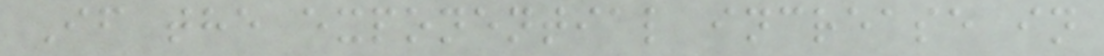If the exponential increase in
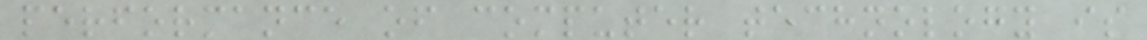performance of computer technology is
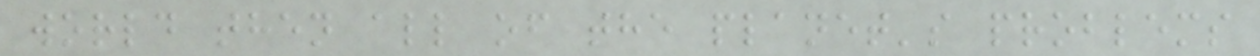world then all of the planet's problems
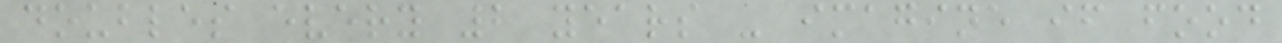doubles every 2 years - imagine if food
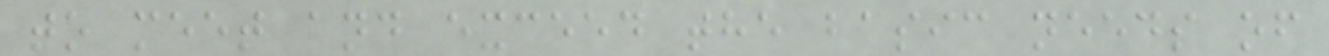to meet and exceed the basic needs of
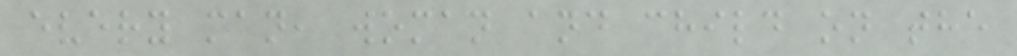every man, woman and child on the
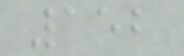152
